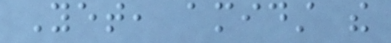Yet, amidst the
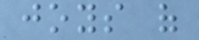joys of
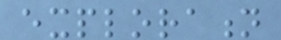exploration
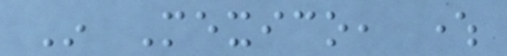In Mexico, where
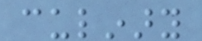culinary
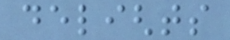delights
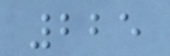225
